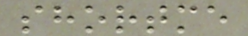shortme
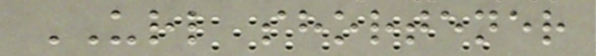URL shortener
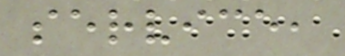service,
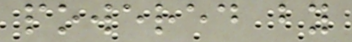powered by
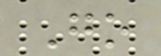Go
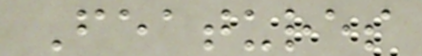Features
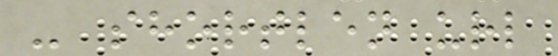- shortlen url
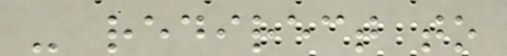- redirect to
